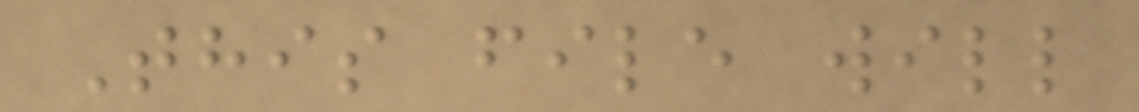This file will
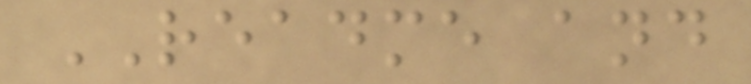README and
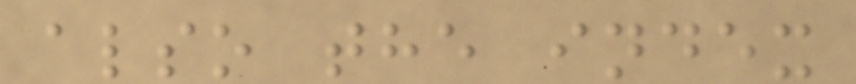also the index
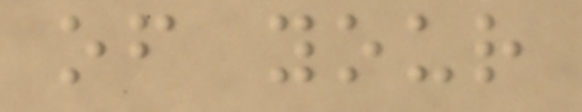of your
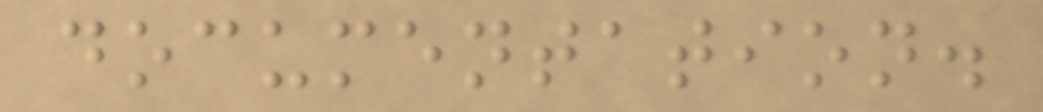documentation.
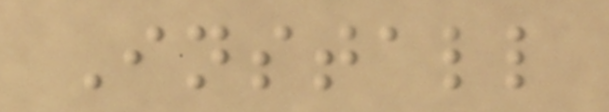Install
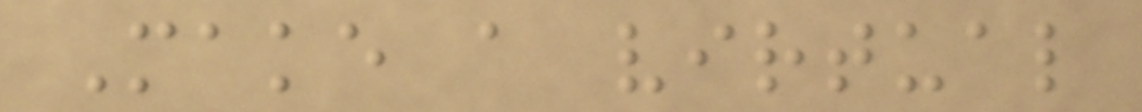Make a virtual
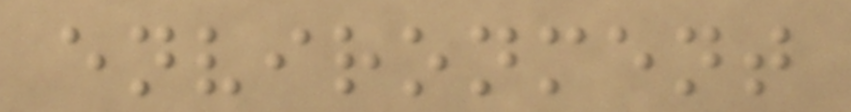environment
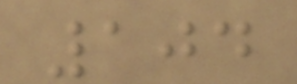104
